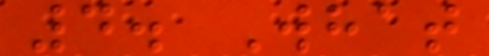4. What
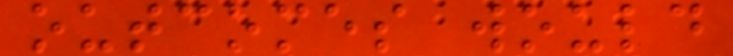outcomes would
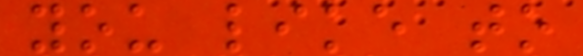you like to
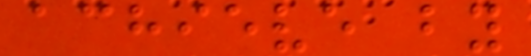achieve by
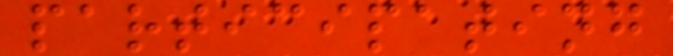participating
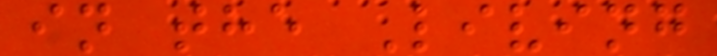in the Living
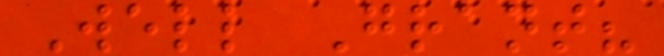Well Grant?
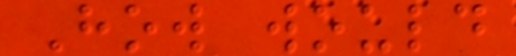How would
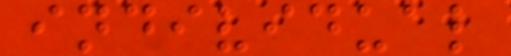individual
